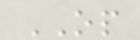OP
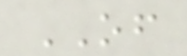OF
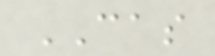CAS
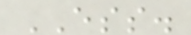ESS.
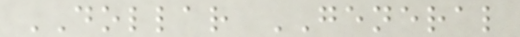DOLLAR GENERAL
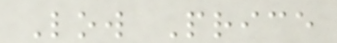Low Price
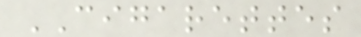CIGARETTES
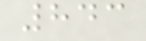843
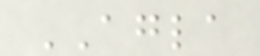AGLA
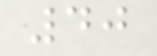40
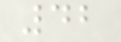42
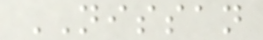NISSAN
